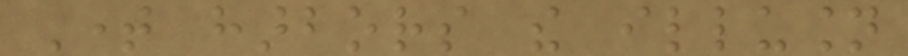Time harbors the illusion
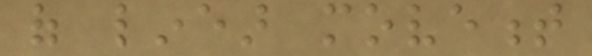of linear movement
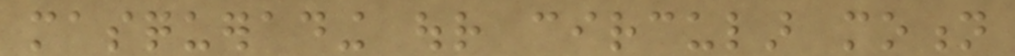masquerading our circular motion
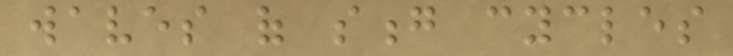waves of song cycles
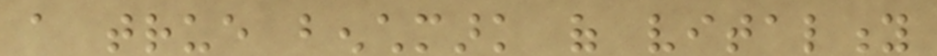a true benchmark of vitality
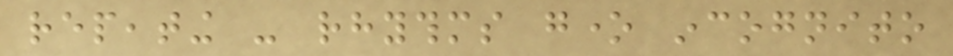repeating - rhythms gone incognito
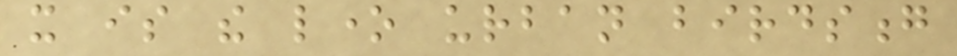it is the lone urban birdsong
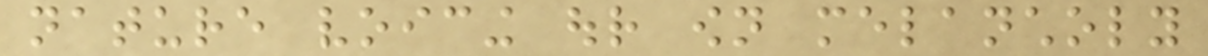nature voicing our own melancholy
